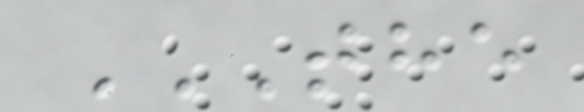THE
